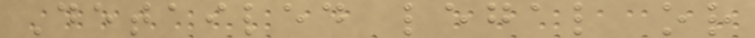Detailed legal or
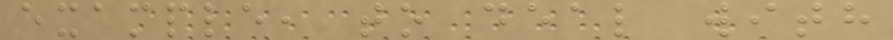example, to deal with
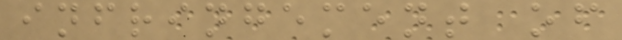infringement of
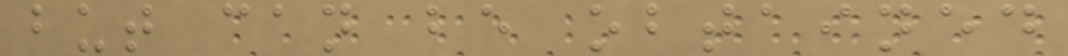but can be obtained
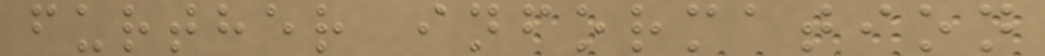further information
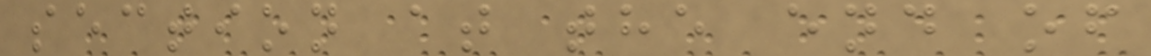section at the end of
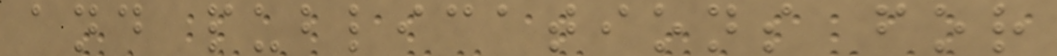and publications for
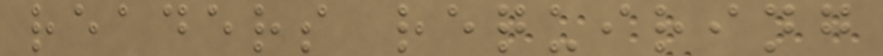readers requiring
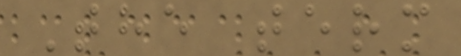The term
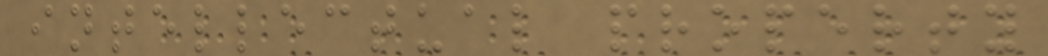intellectual property
